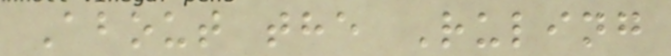About the Ruling
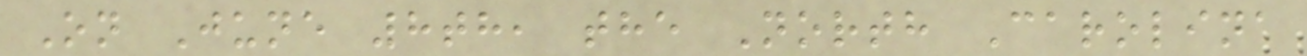On June 8th, the North Carolina
